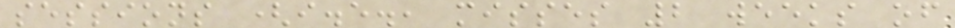sessions (i.e., misses 2 weeks of
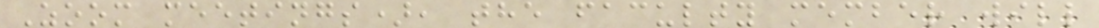Zoom meetings), the faculty member will
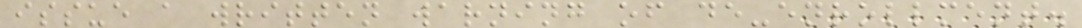issue a written warning of de-enrollment.
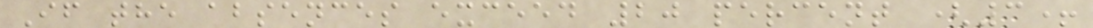If the absences exceed 20 percent (3+
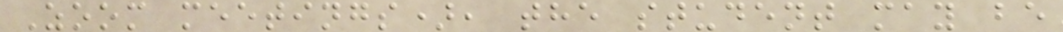Zoom meetings), the student may be
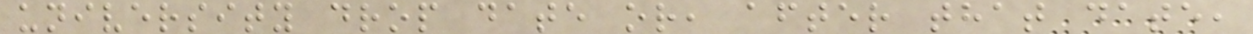university drop date or, after that date,
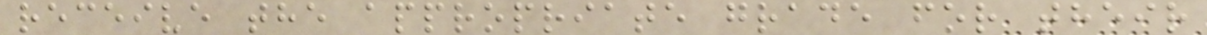receive the appropriate grade for their
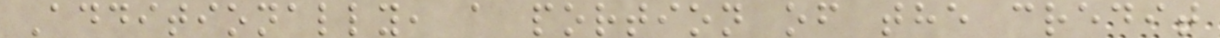Additionally, a portion of the credit
